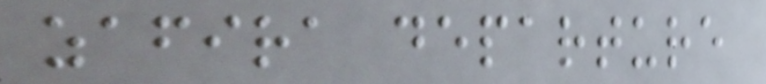zafira departure
